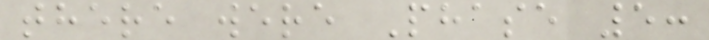there were Phase 5:
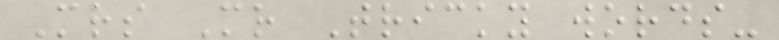Mrs Mr Tricky words-
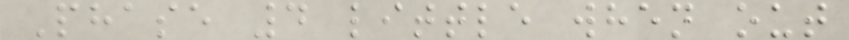Phase 4 little when out
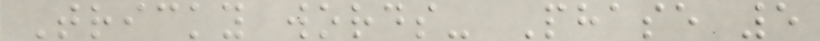Tricky words- Phase 5
